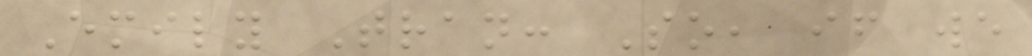Emily Tran: So, if we
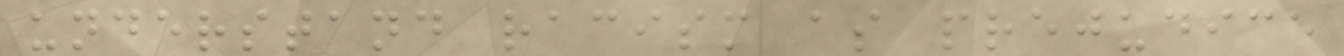understand racism as prejudice
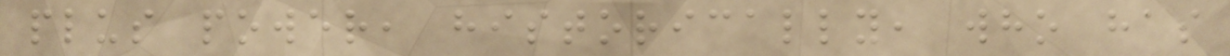plus power, historically, who has
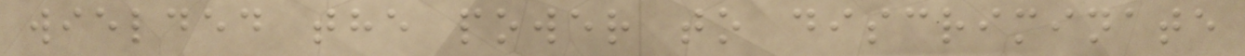wielded the power to discriminate
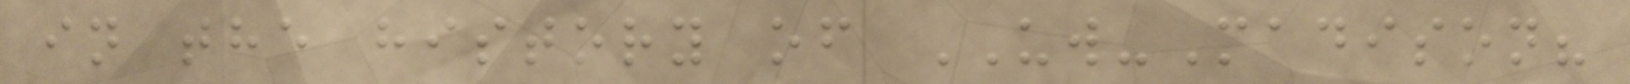in the history of UW-Madison?
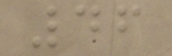46
